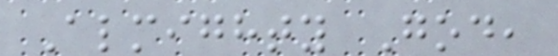Almighty God,
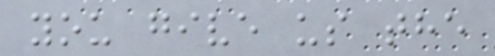you give us the
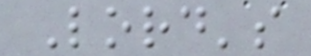Lord's
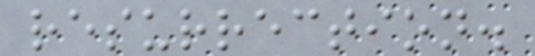resurrection.
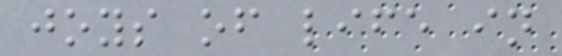joys of life in
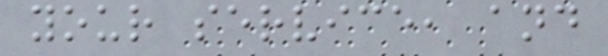your service, and
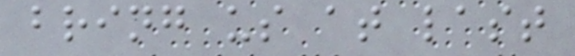bring us at last
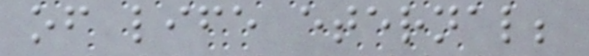of life eternal;
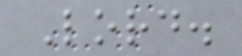Lord.
